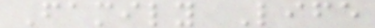Family Life
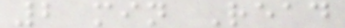2 min Read
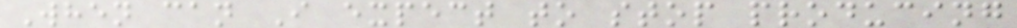When can I expect to stop producing
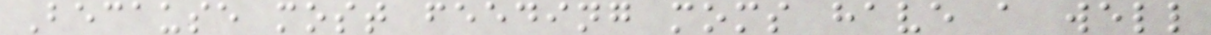Because most feeding moms have a well
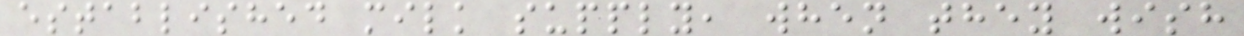established milk supply, when they wish
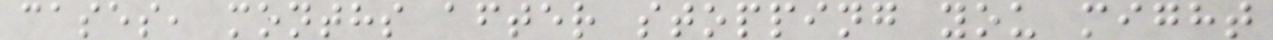cases, months after stopping you might
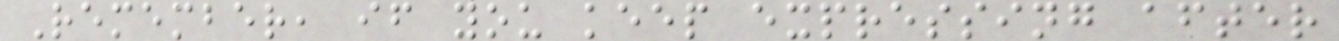Remember, if you keep expressing after
